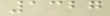1327
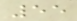55
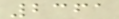2361
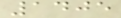1405
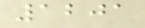1201
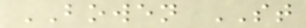BOWEN ST
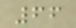66
